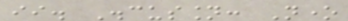ii. Discussion: None
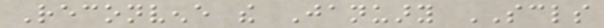Reconvene the January SCLS
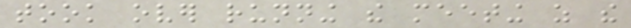took over running the meeting as the
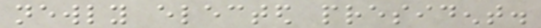newly elected president.
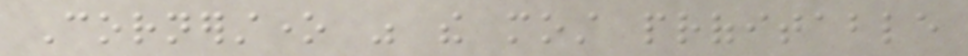Cornerstone was the most profitable
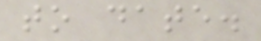to date.
